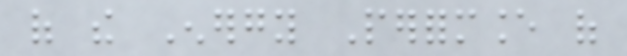of the Energy Performance of
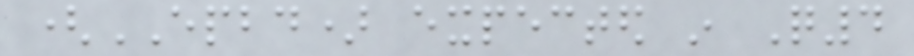(EPBD) expected in Q4
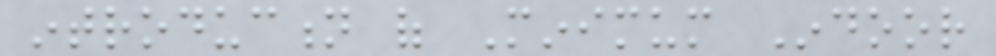introduction of Minimum Indoor
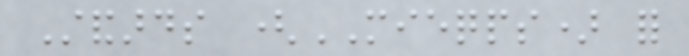Standards (MIEQPS) for
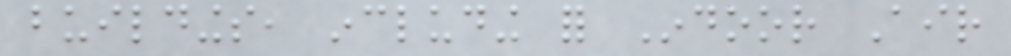buildings, including for Indoor Air
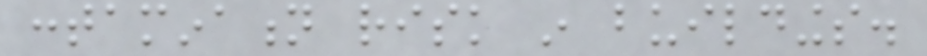contamination risk in buildings.
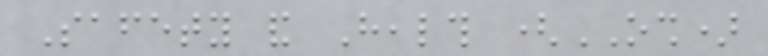Safety and Health (OSH)
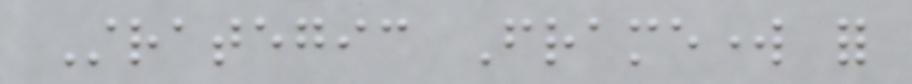Strategic Framework for
